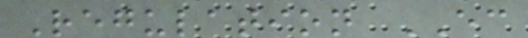Regulation EC
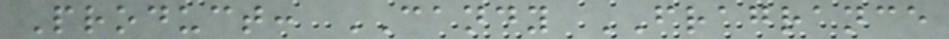Product: CANDY FRAGRANCE
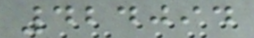424094
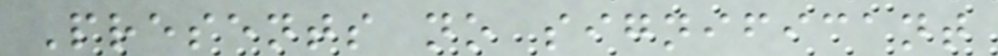Presents no significant
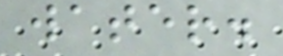water.
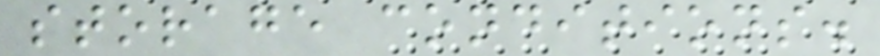storage conditions.
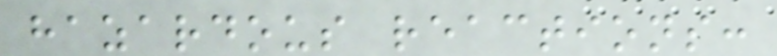hazardous reactions:
